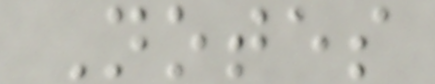Notes
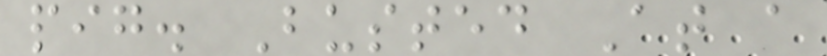pig. Busted At a
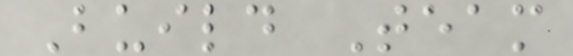Build Team
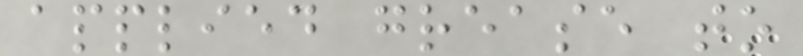applied grease to
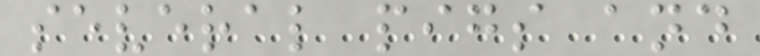several pigs and
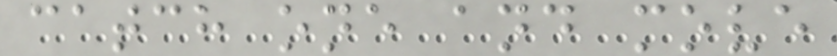catch one and move
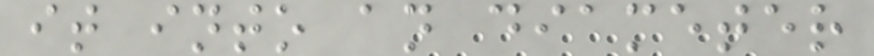it into an diameter
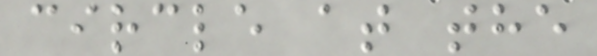circle at the
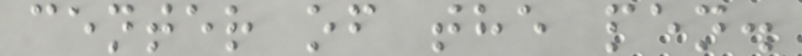center of the pen.
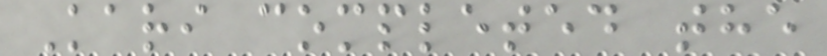Kari completed the
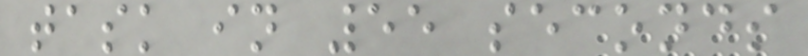task in 55 seconds
